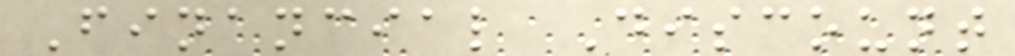Financial Discount
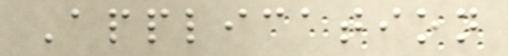Application
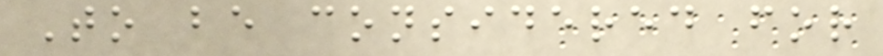To be considered for
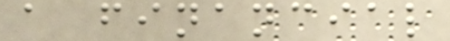a financial
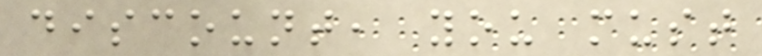discount, you must
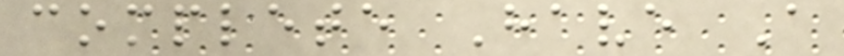complete Have A
